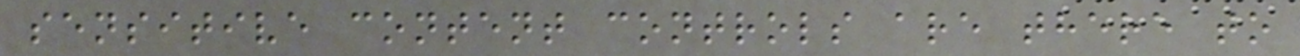sensitive content controls are there to
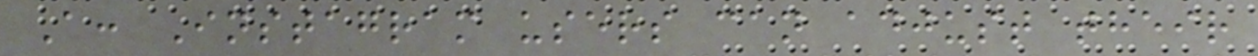A: Instagram users can adjust their
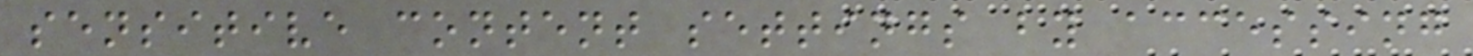sensitive content settings by accessing
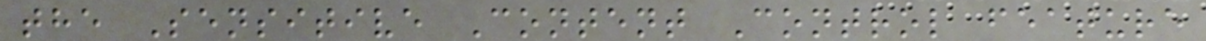the Sensitive Content Control feature
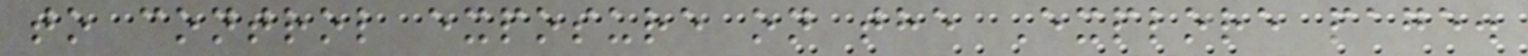to control exposure on the Explore page.
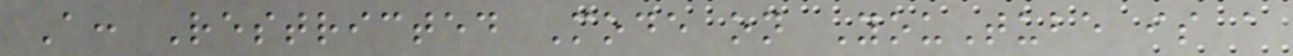A: Restricted Mode on YouTube is a
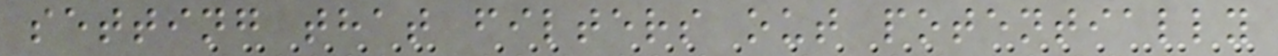setting that filters out potentially
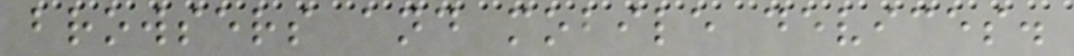browsers and mobile devices.
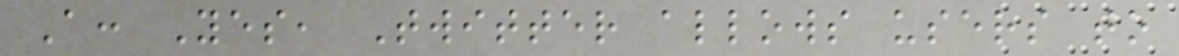A: Yes, Twitter allows users to
